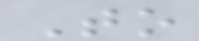To
